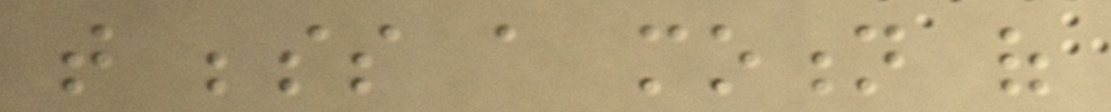that besides a motion of
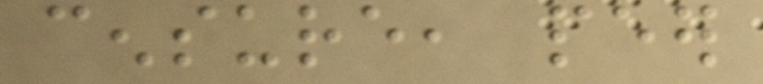censure, peer
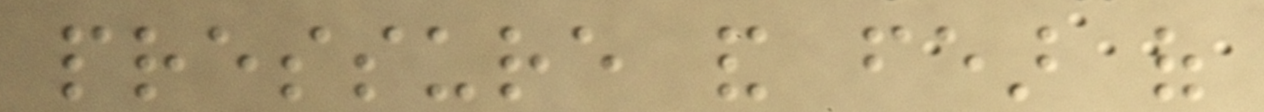pressure and fear of
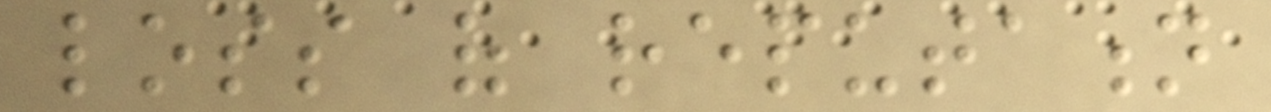loss of reputation
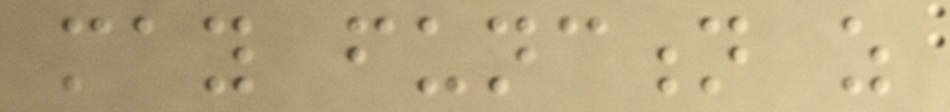may function as
